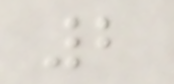2
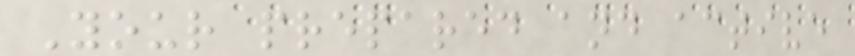Your prepared and active
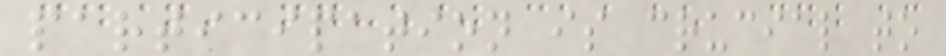participation is crucial to
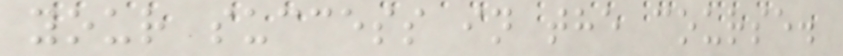your success in the course.
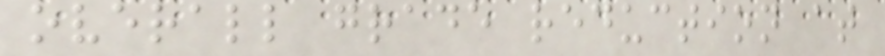overall grade reduction at
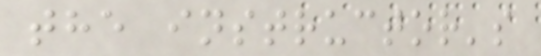the instructor's
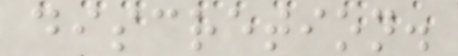discretion.
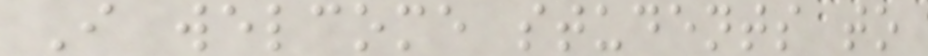I welcome students to
